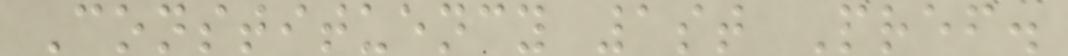Constituency 1st Pref.
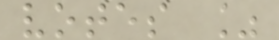votes %
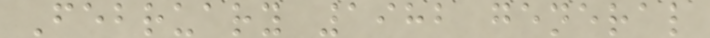February 1982 general
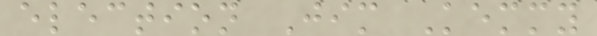election Jim Kemmy
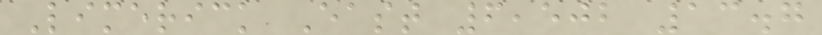Limerick East 6,502 13.7
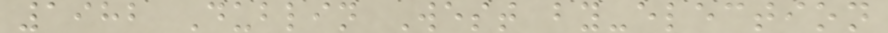1982 Dublin West by-election
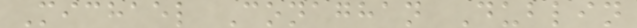Michael Conaghan Dublin
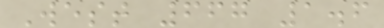West 667 1.6
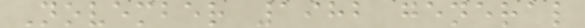November 1982 general
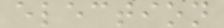election
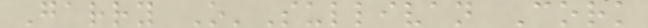Garry O'Sullivan Cork
